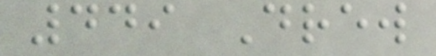449 Drew
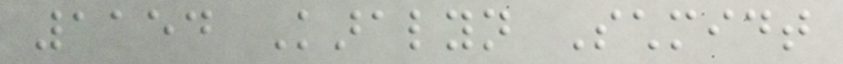1154 Karalyn Schmidt
